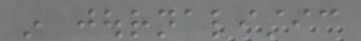in journalistic
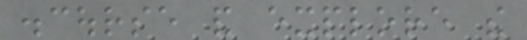discourse and explore the
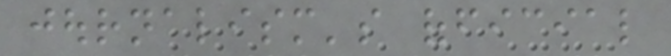journalism's official
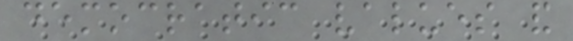democratic values and
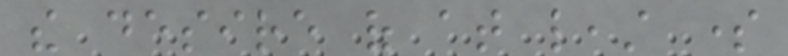the desire of at least some
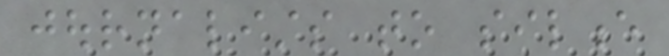journalists to silence
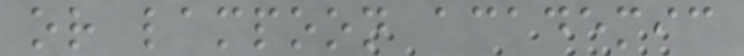or lampoon academic
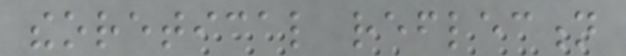theoretical reflection
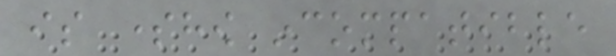is somehow incompatible
